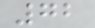72
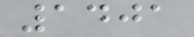1401
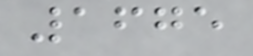1675
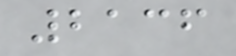2136
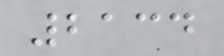2134
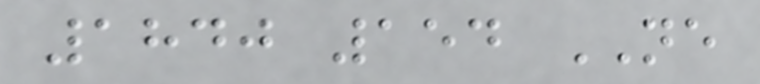1840 154 NE
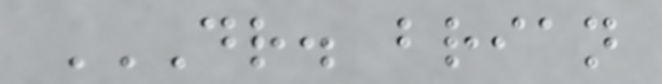DR. BRIAN
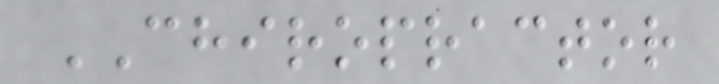CHIROPRACTOR
